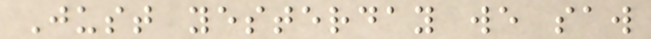Just yesterday we saw
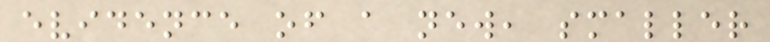evidence of a new, smaller
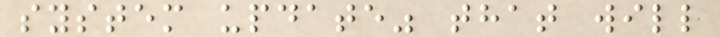system update" that will
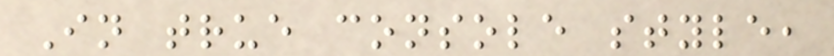In true console style,
